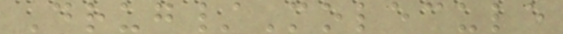Drug/Molecule
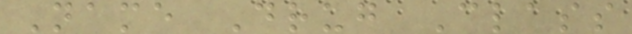Name Drug Class
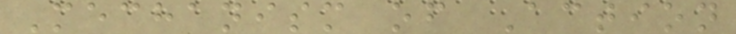Mechanism of Action
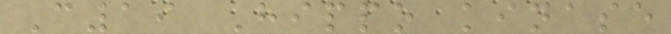C19 Hippo kinase
